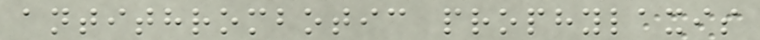antithrombotic prophylaxis
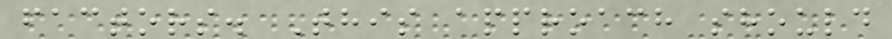factors. This approach should
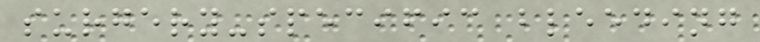surgery-specific bleeding
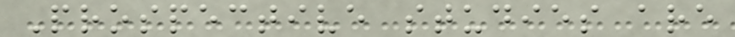Prospective studies are
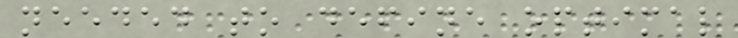needed to define optimal
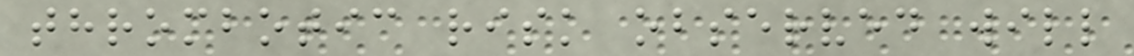thrombotic risk observed will
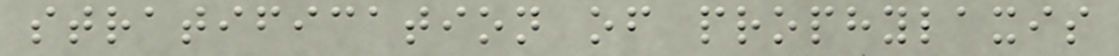stratification of prophylaxis
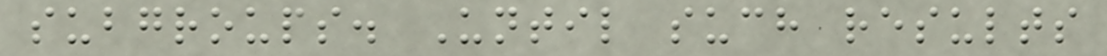subgroups. Until such results
